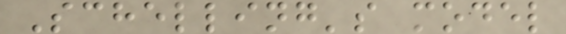Schelling's model
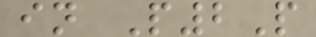in P2P
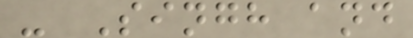- Singh and
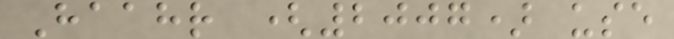Haahr (2007) use
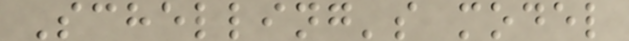Schelling's model
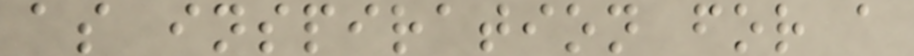as inspiration for a
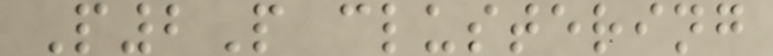P2P clustering
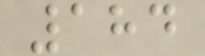184
